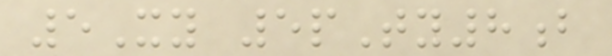5Xy 5pTy8b
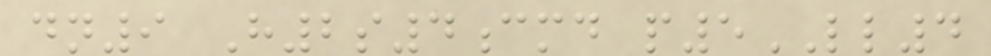dn9 H2s4cmd p5LL4
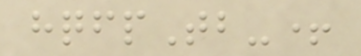hqfpTb-+
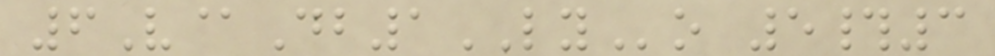6V@Db1LYo 5#3
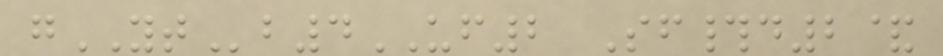gYTb4UF2 Sf#d2&
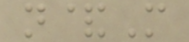n&M
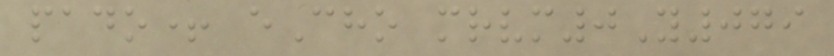pado+ eCho mrvm0Y079
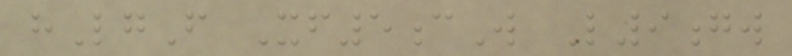hLgF Xf5cW L9gw
